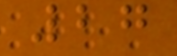27
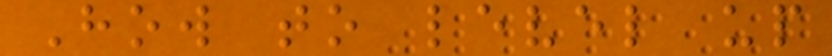How to level up
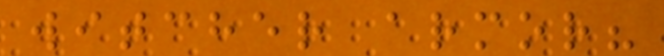witcher armor?
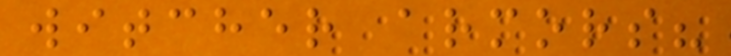witcher armors?
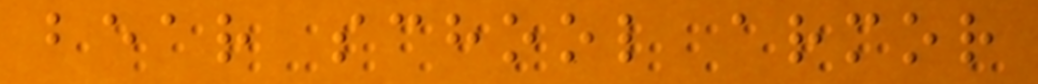bear school armor
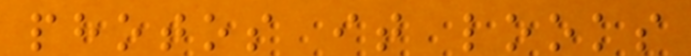photos it looks
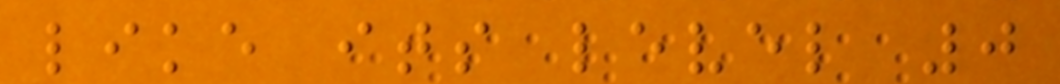like its level 0
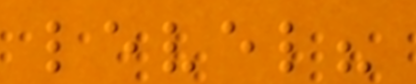level?
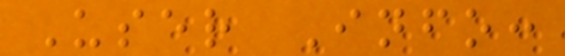User Info:
